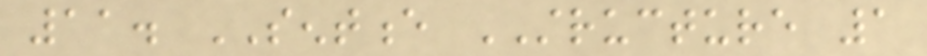11. SENTENCE STRUCTURE 1
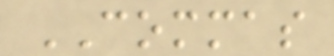COMMAS
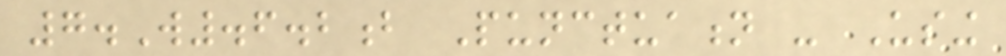7.W.6.2b Punctuation - Using
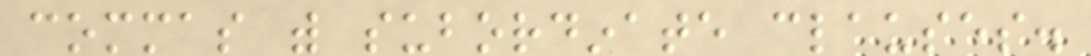commas with subordinate clauses.
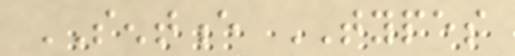SENTENCE TYPES
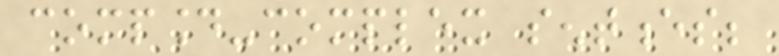compound-complex sentences;
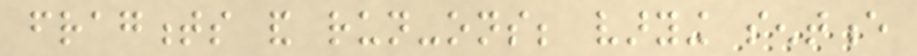fragments and run-ons; varying sentence
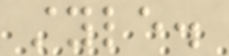style.
